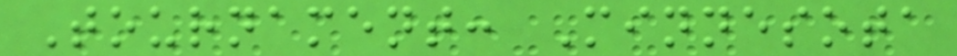Tournament: Minnesota
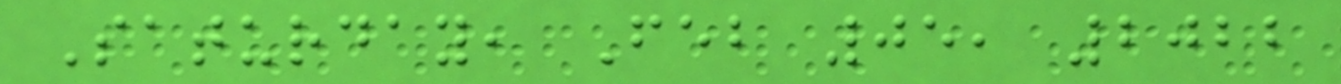Saturday, Feb 05, 2022
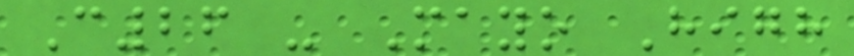C26 - Mayo High
